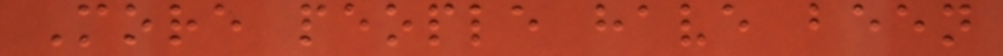More people have been
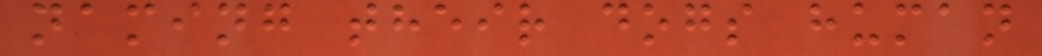naming their dogs human
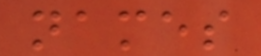names
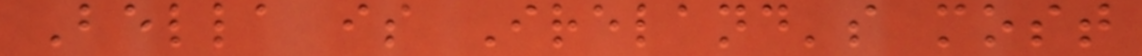Bella is Ireland's most
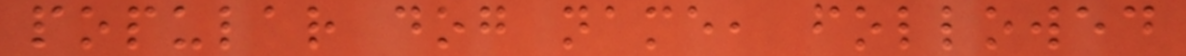popular dog name, followed
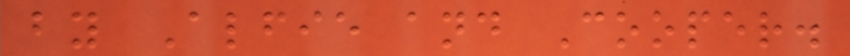by Alfie and Cooper.
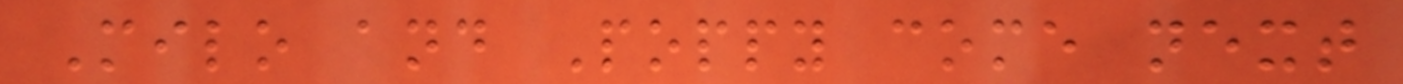Milo and Poppy come next
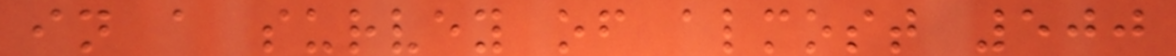in a survey of almost 500
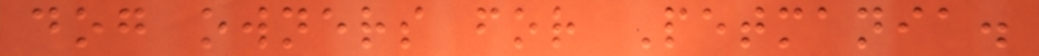dog owners for Petmania.
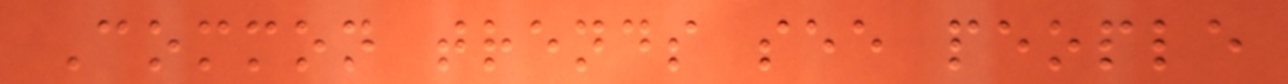Common trends see people
